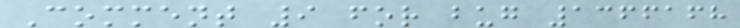Comment 9 for bug 1366168
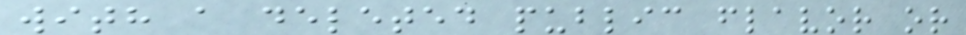with a deleted public flavor or
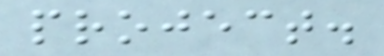project.
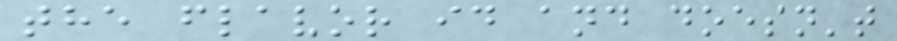the flavor id and doesn't
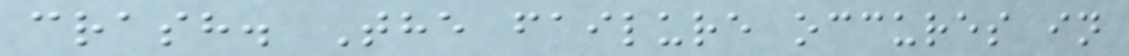crash. The failure occures in
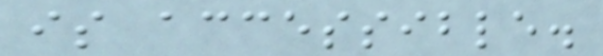is accessible.
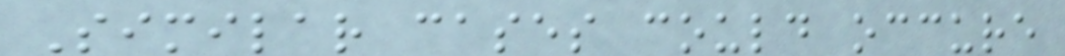Similar cases could occure
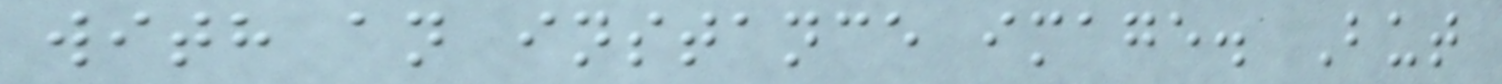with an instance image. But
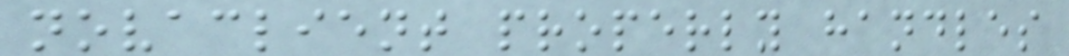novaclient properly handles
